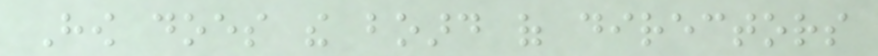How does the board of directors
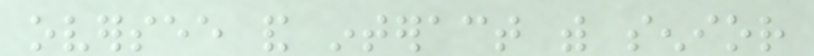oversee and interact with senior
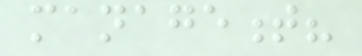management?
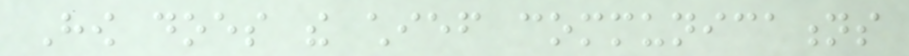How does the chief communications
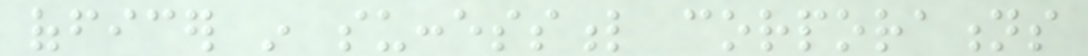officer in successful corporations
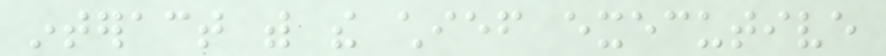interact with the chief executive
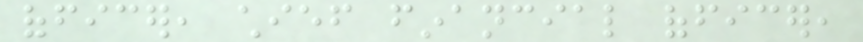officer, chief financial officer,
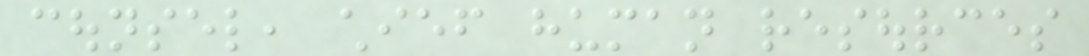counsel, chief human resources
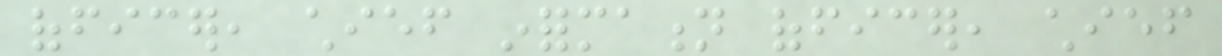officer, chief information officer, chief
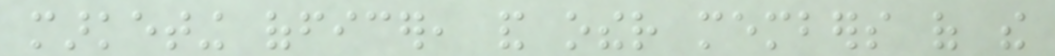marketing officer, and other members of the
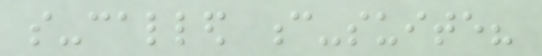so-called c-suite?
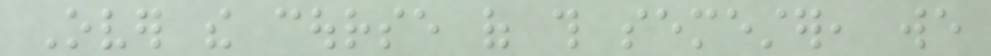Over the course of this semester, we
